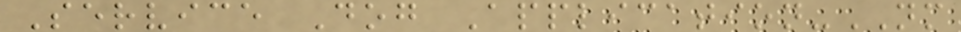Service Dog Application-NM
